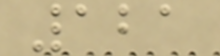121
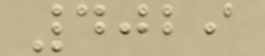4029
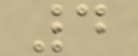4
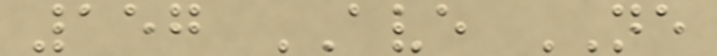157 AVE NE
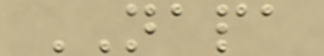NAPA
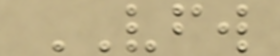VFW
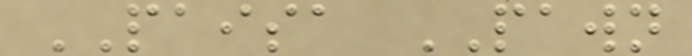PAISA PAWN
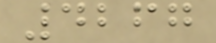4267
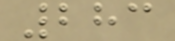283
